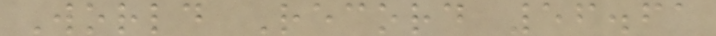World Record 56.61
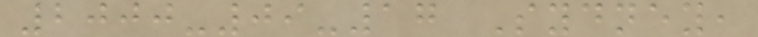2000-09-17 Sydney,
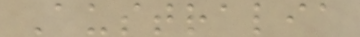Australia
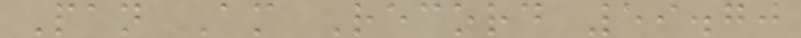Pan Am Record 59.70
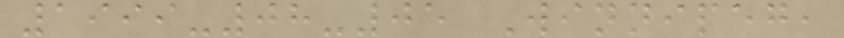1999-08-05 Winnipeg,
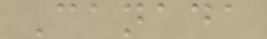Canada
